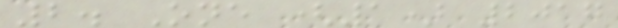2. One (1) 2017
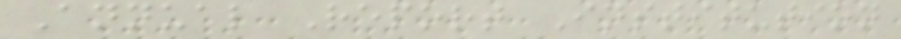Annual Report Institution
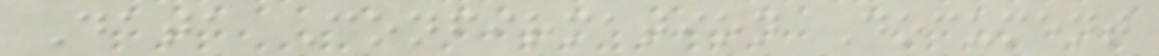Data Confirmation Document
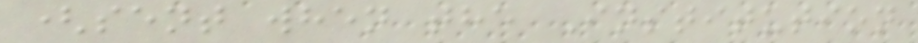(sent when the Institution
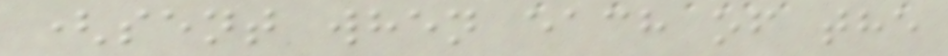(sent when each of the
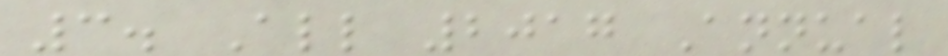3. All 2017 Annual
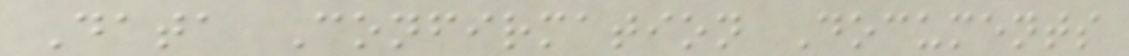Data Confirmation Documents
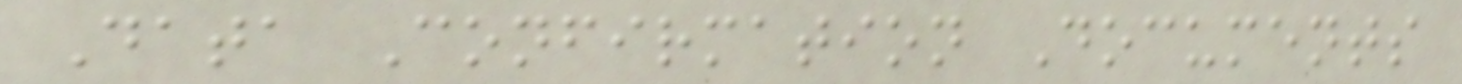Data Confirmation Documents
